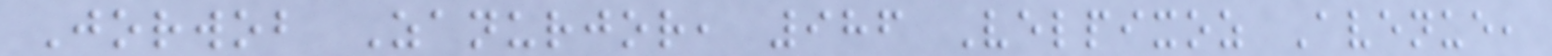Jorwob Zanurjor, 986 Velpixoz Avenue,
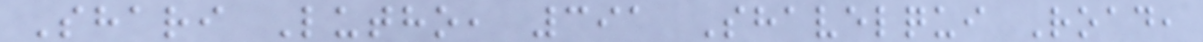Shari Lutho, 391 Shavelqui Road,
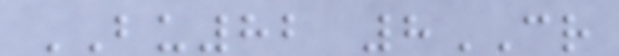BU82 8CR
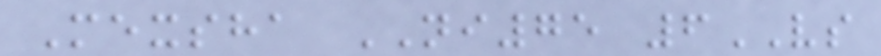Mexsha NI75 6VS
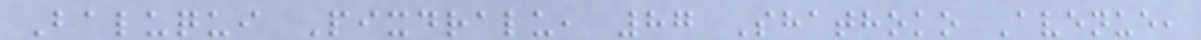Baluqui Pixdralu, 87 Shathoko Avenue,
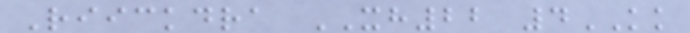Riickdra XH22 4KK
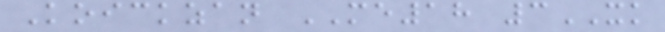Koickzan ME18 3XK
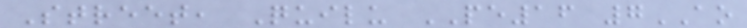Street, Quilu PE16 7AO
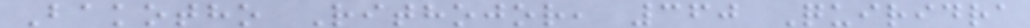Bakotho Rithojor, 360 Quiridra
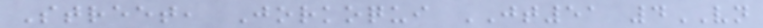Street, Jorkoqui JT51 4VN
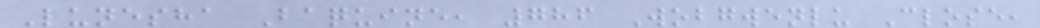Lunesha Baquine, 786 Wobgwenlu Close,
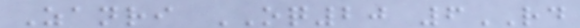Zanri OQ20 6RD
